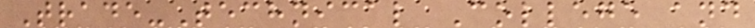Trade-Technical College and
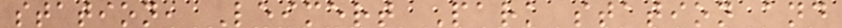station, Leimert Park station and
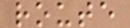route
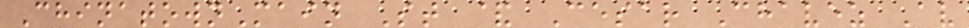ChinatownMain St & Cesar Chavez Av
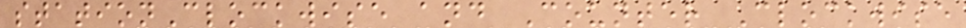stationClockwise and Counter Clockwise
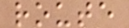route
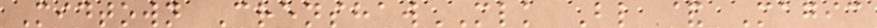Midtown CrenshawMLK Bl & Magic
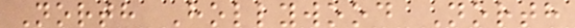North Hollywood North
